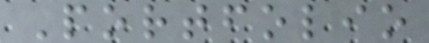Portfolio
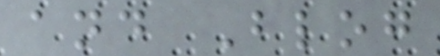and Blog
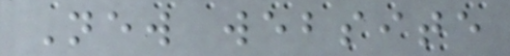New website
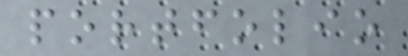portfolio
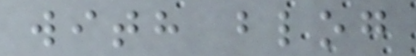with blog
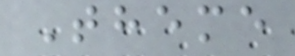Theme
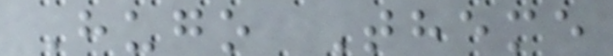Hugo Theme
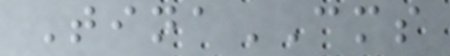TinaCMS
